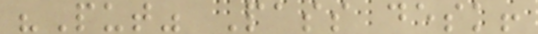"Put" Pass desk!
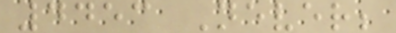4453 Never;
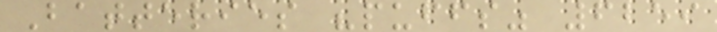Batteries "puffs" 6259
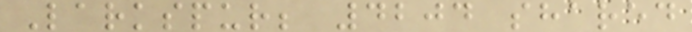Larkspur; 4204 shared
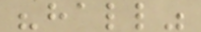"hall"
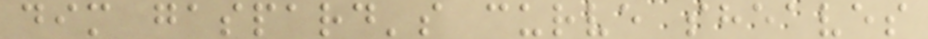dim gaspard's curve sheaves
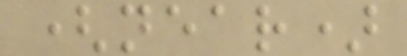(near)
